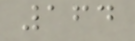164
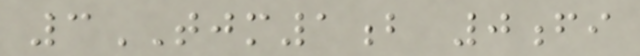3TJM1b 0fi
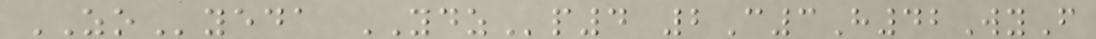ZOyeda YDZp4 2C3H42WyF
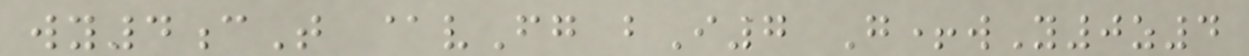wy4cT @vFg bI7 G+wY0z4
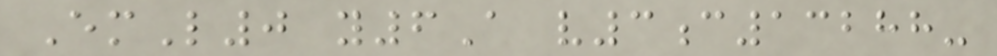EmL0 y6A v3c13288-
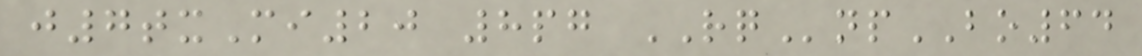j7txMi20 8pg RQnpBO64
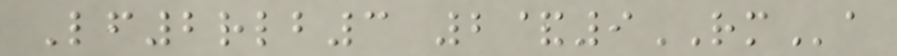Lf2rlb3 2&9RMa
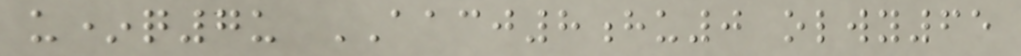u*q7u AACJ8hu0 olwy65
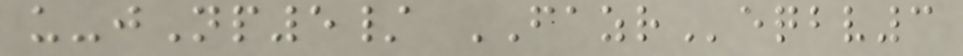u-jNp5/ FAZReqbv3
